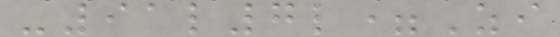-91l7l=Zi
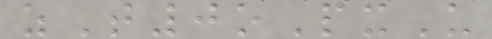zT0oPxU
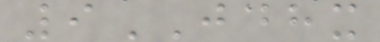9JDHX
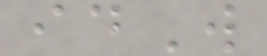idW
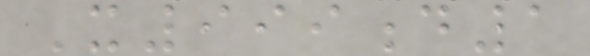X999d1
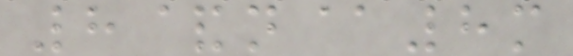8&n@8m
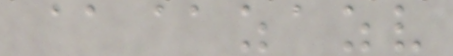@@zazv
